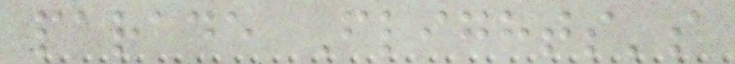parade Flights's
